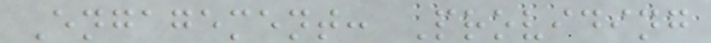Engagement: Providing
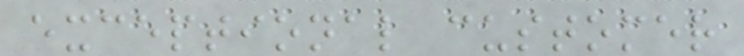exceptional customer
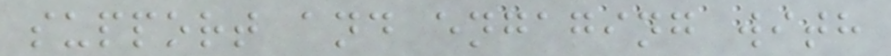support and engaging with
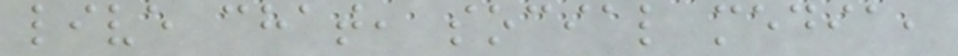live chat, social media,
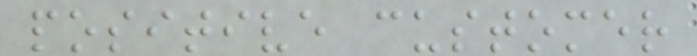positive customer
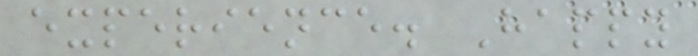experience. Happy
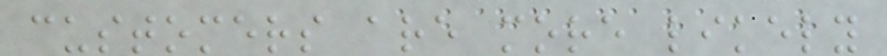customers are more likely
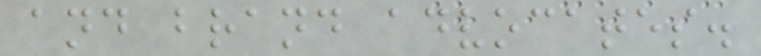and brand advocates.
